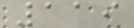119
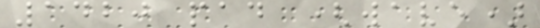1420 pad (wave)
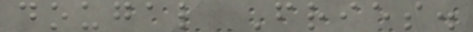dougal Fries.
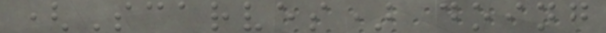(Scarves) doing
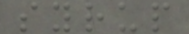syrup
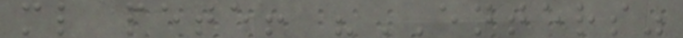ml pete! "ENTERS"
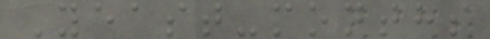Yeast-months
